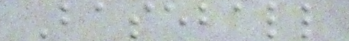Baseball
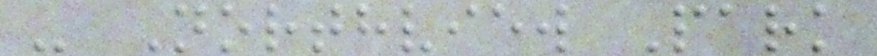- Northview Park
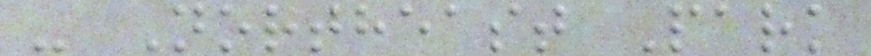- Northeast Park
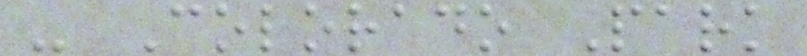- Colorado Park
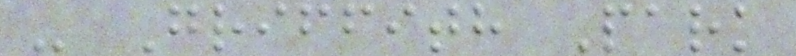- Griffith Park
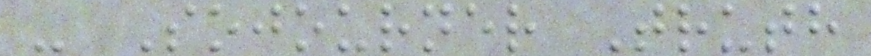- Sojourner Truth
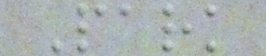Park
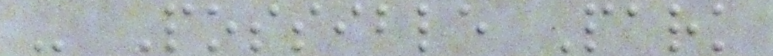- Possible Park
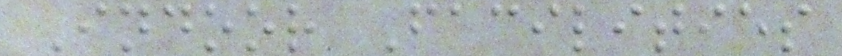Indoor Facilities
